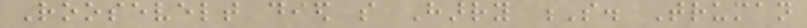Roosevelt died so Harry S. Truman
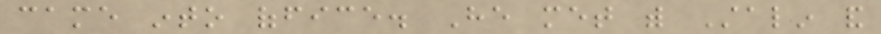came into office. He met with Stalin and
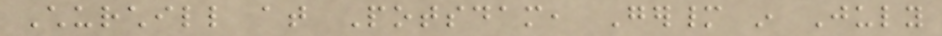Churchill at Potsdam, Germany in July
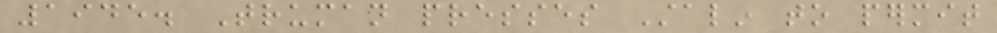1945. Truman presses Stalin to permit
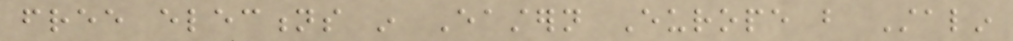free elections in Eastern Europe but Stalin
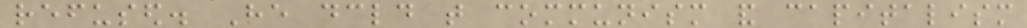refused. He declared that communism and capitalism
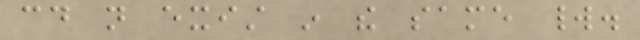could not exist in the same world.
